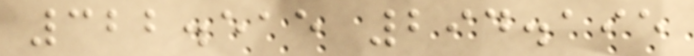322.515 294.195
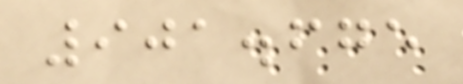901.675
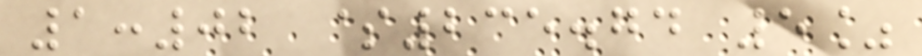1:02 $235.74 5%
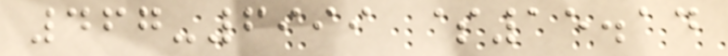467-6999 $15.14
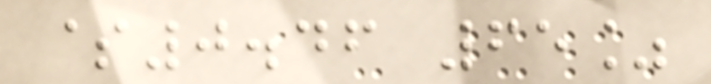$0.46 65%
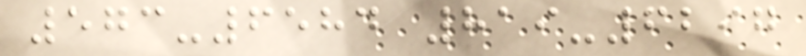573-6584 819-6297
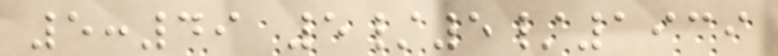5:49 5/5/1939
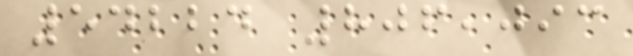54224 806,093
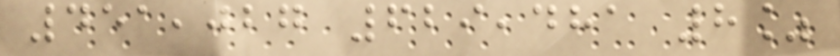451,027 629,481 8%
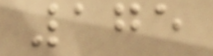175
